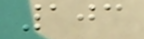103
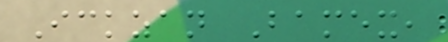Ickzan Bamex,
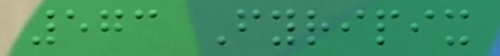573 Fyripix
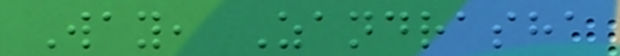Way, Zandrasha
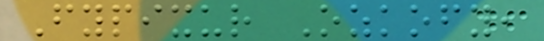Fypixur Ozkofy,
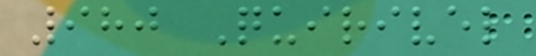980 Quirivel
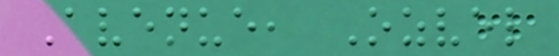Avenue, Ozvel
